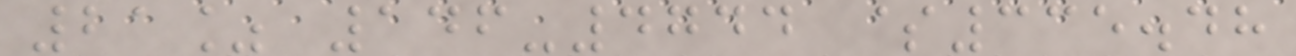21% 146-4744 $335.48
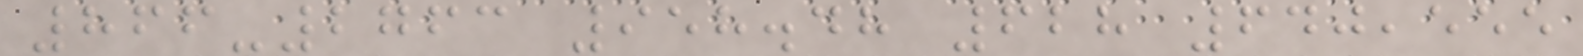866-2763 958.48 628 640,555
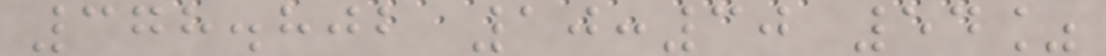378.802 10:30 54%
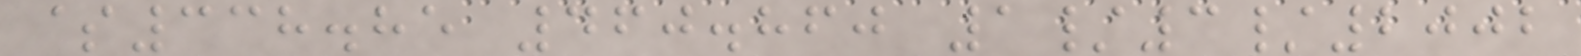$338.85 460.860 1/3/2002
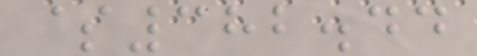$382.44
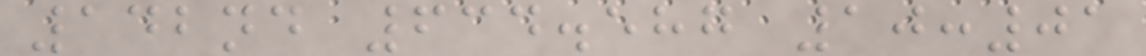142nd 634.587 10:01
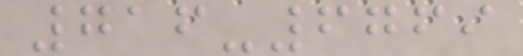716-6769
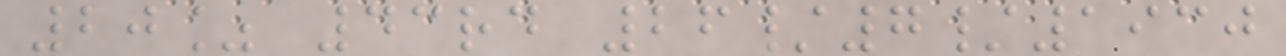20% 43rd 26/7/1930
